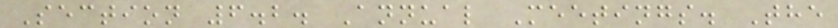Section 6.2. Annual Meetings. The
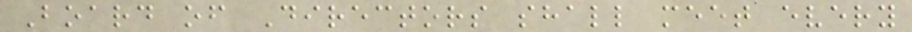Board of Directors shall meet every
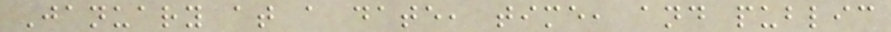January at a date, time, and public
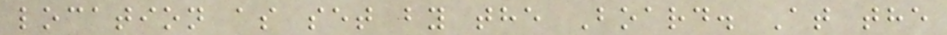location as set by the Board. At the
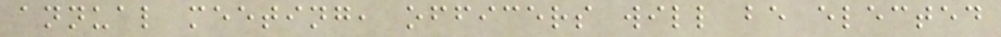annual meeting, officers will be elected
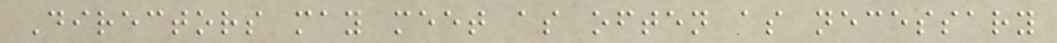Directors may meet as often as necessary
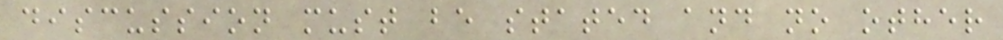discussion must be stated and no other
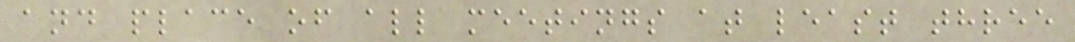and place of all meetings at least three
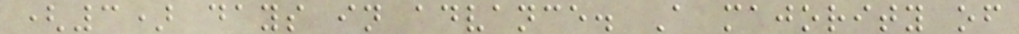(3) days in advance. A majority of
